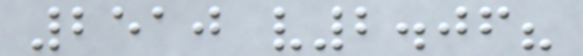2510 v2.06?
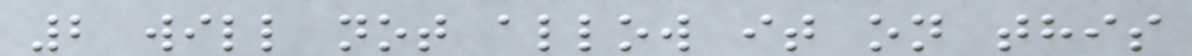2 will not allow it on this
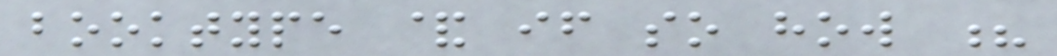booktype & if so how ?
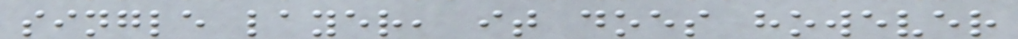single layer, it does however
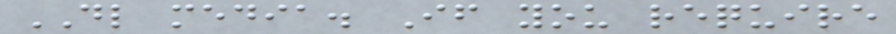DL media. If you require
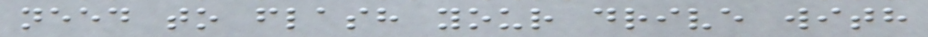need to flash your drive with
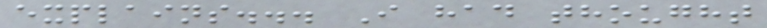explains... I had thought
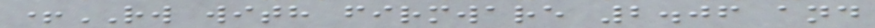+RW with firmware 2.06 and
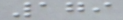179
